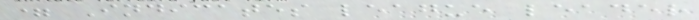= Indicates league leader
